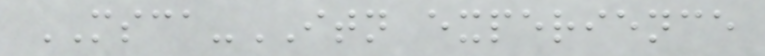MSCA-ITN experience
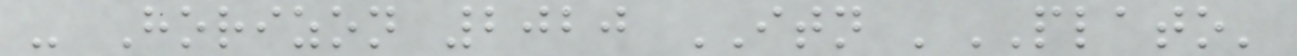- Horizon 2020 ITN 'PLATO'
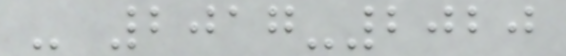- 2017-2020
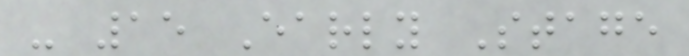- 15 Early Stage
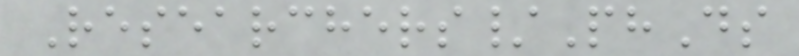Researchers/PhDs
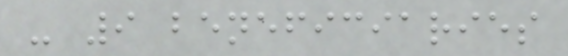- 9 beneficiaries
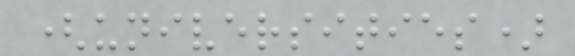(universities)
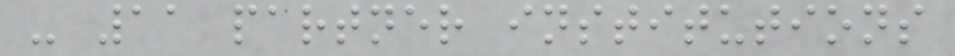- 11 partner institutions
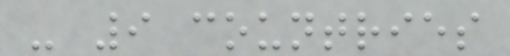- 9 countries
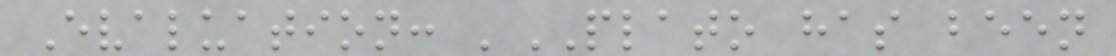Evaluation: 'PLATO has been
